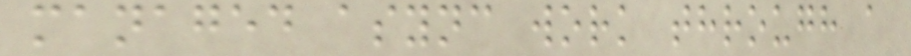managed async work through a
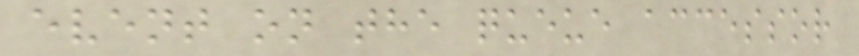event on the queue accessor
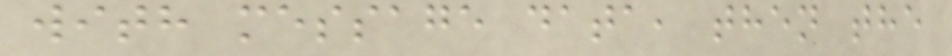with message data, then the
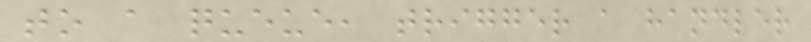to a queue, trigger a handler
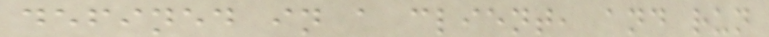defined in a client, and run
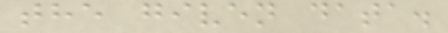the given data.
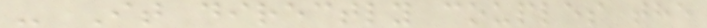- It directly couples the
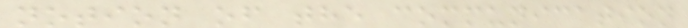notion of the communication
